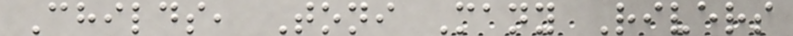Childs, Toni Many Rivers
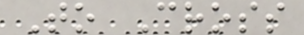To Cross
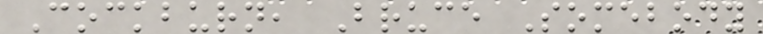Cockburn, Bruce Somebody
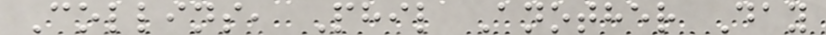Collins, Phil Another Day
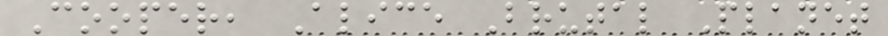Cooper, Alice Brutal Planet
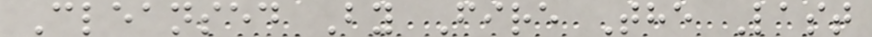Cleansed By Fire The Last
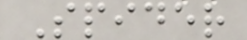Spider
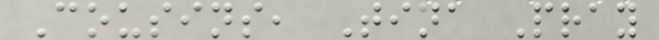Cousins, Tina Pray
